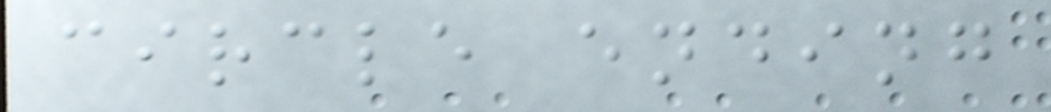circle ending
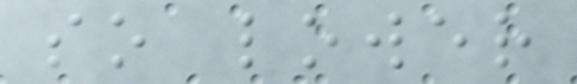so lower
